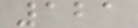121
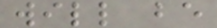will be
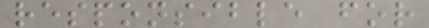responsible for
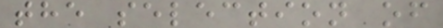the selection of
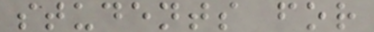students for
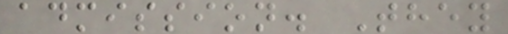admission. They
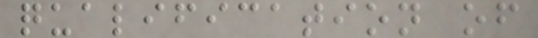qualification of
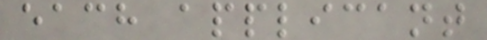each applicant
